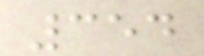354
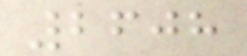2608
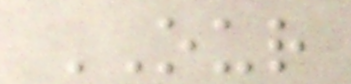OUR
